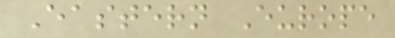Eastern Europe
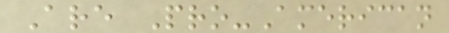Are Pro-American
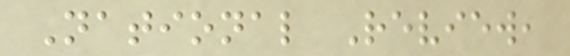National Review,
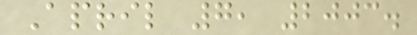April 7, 2003.
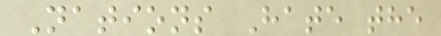Nations Hate the
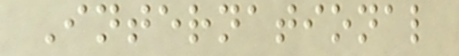International
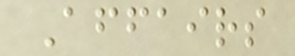Affairs
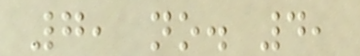7, no. 4,
